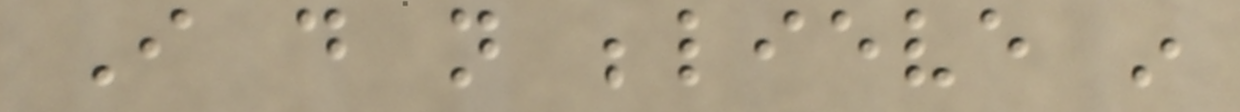I do not believe in
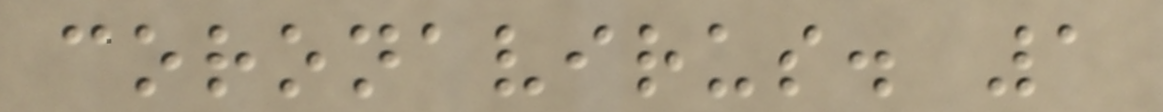coronavirus. 1
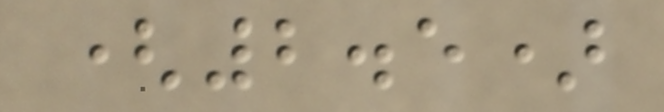(2.5)
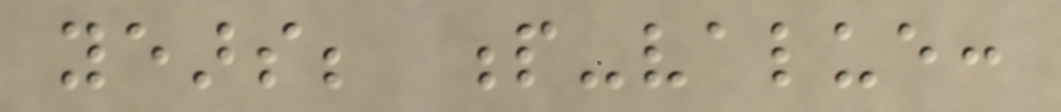years; p-value:
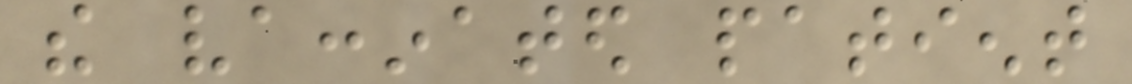the vaccinated patient
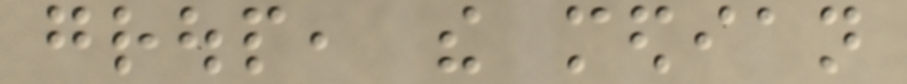group, the median
